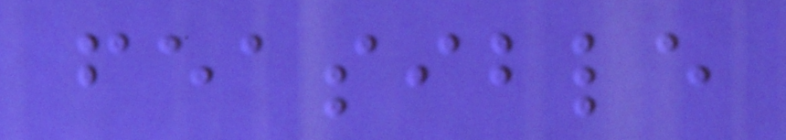feasible
